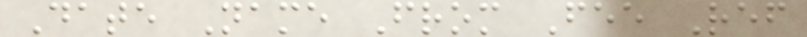Date Name From Fee Ref
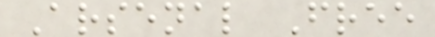Arsenal Free
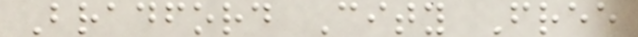Bradford City Free
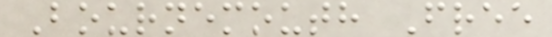Bournemouth Free
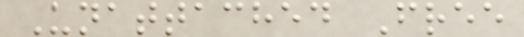Unattached Free
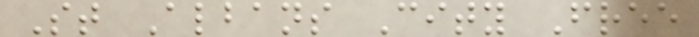St Albans City Free
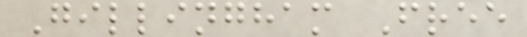Gillingham Free
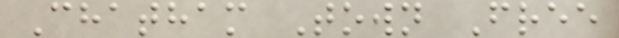Chatham Town Free
